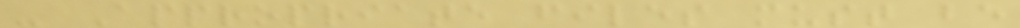- Appropriate files must be
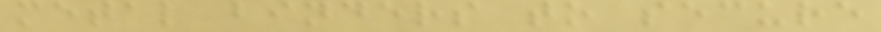metal binders to secure
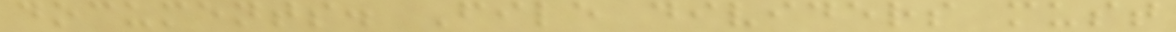documents. File dividers must
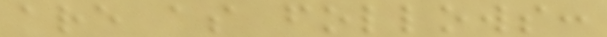are as follows:
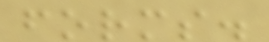forms.
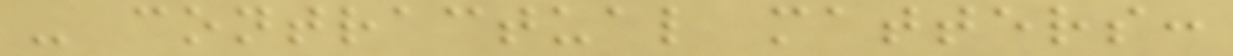- contractual matters:
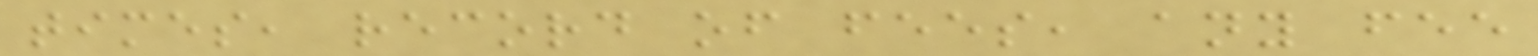times, record of fees, any fee
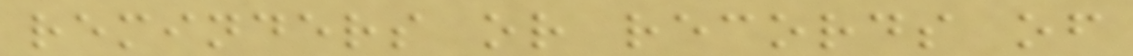reminders or records of
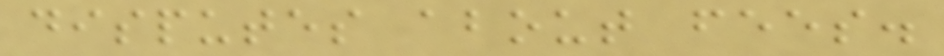disputes about fees.
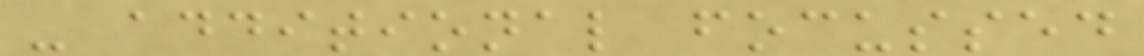- additional focussed
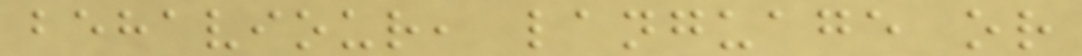behaviour, language or
